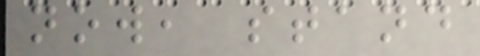now, stand
